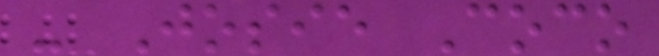- Josie Coco
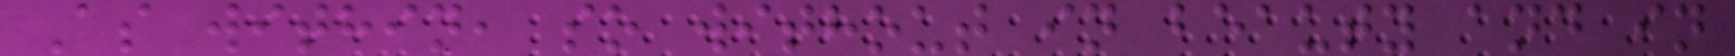As within, so without in beauty and in
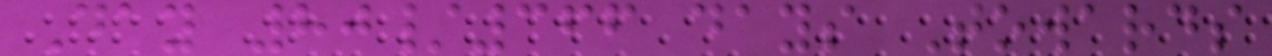Day 80/366 days Towards
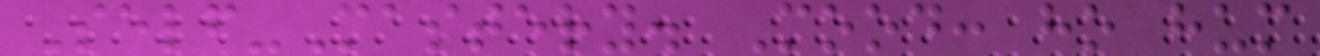Self-Mastery. Mood: ho hum
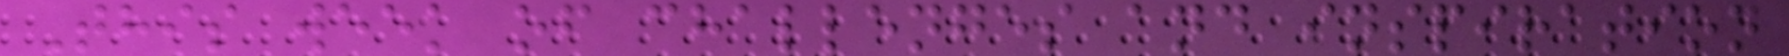This week of challenges and inspiration
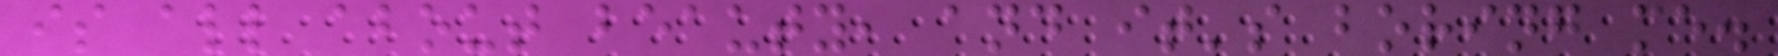is all about beauty, and it's boring me.
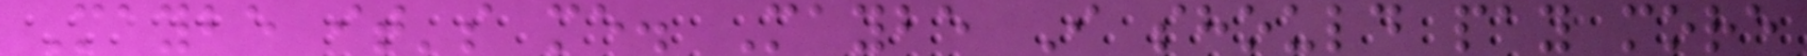Maybe it's me. Maybe I should pay more
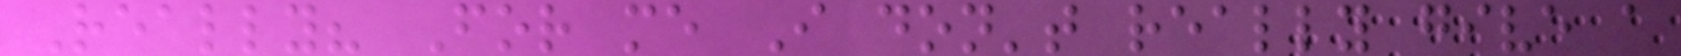Really? For me I don't really give a
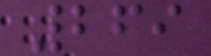269
